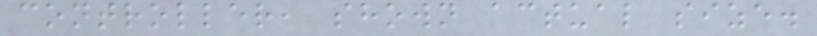controller, shown actual size.
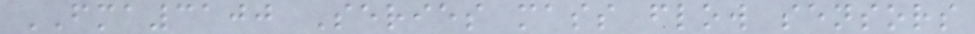FMA3100 Series mass flow sensors
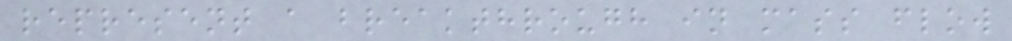represent a breakthrough in mass flow
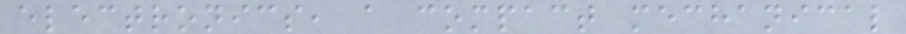electronics, a compact mechanical
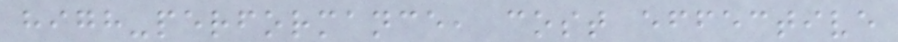high-performance, cost effective
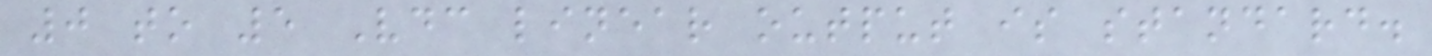0 to 5 Vdc linear output is standard.
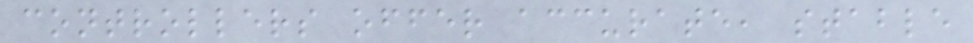controllers offer accurate, stable
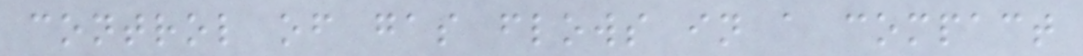control of gas flows in a compact
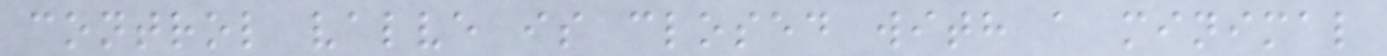control valve is closed with a minimal
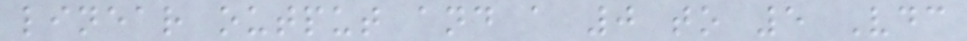linear output and a 0 to 5 Vdc
